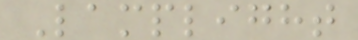Lamplight
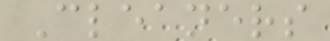Cleaners
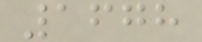1678
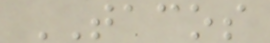TACOS
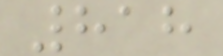818
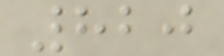820
